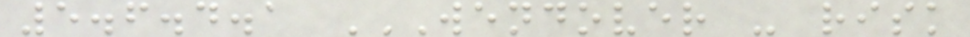5.6.4.1 WENDOVER - RISK
